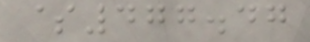$477.47
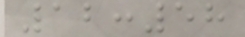12:58
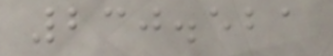230.521
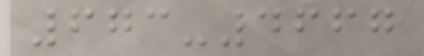673-4667
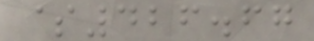$426.67
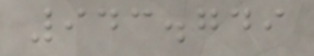943.749
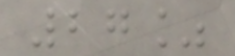27%
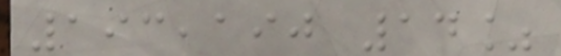193,190 14%
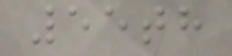55th
